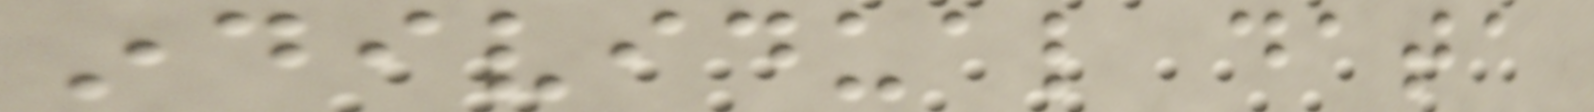individual data
